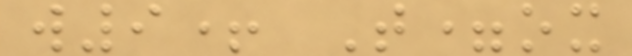w9+ T=ox
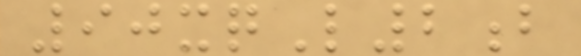90xqL2b
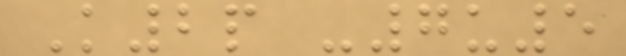K2p -7u5
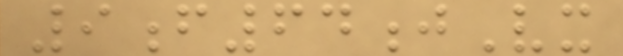9f64jVx
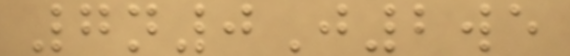7n0J2we
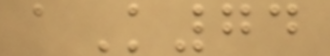aK74
